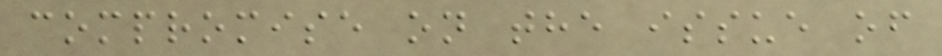compromise on the issue of
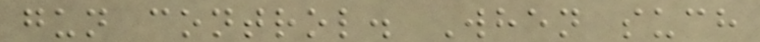gun control. When such
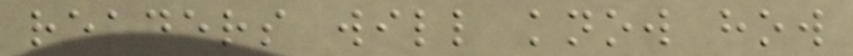readers will know how
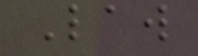Law
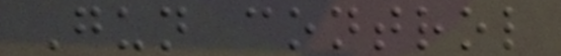Gun control
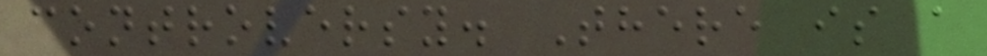controversy. There is a
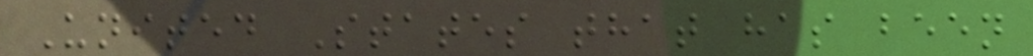United States that has been
